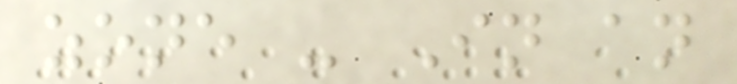zone - In an
